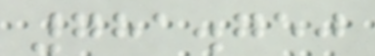781.750
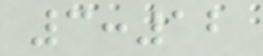3:12
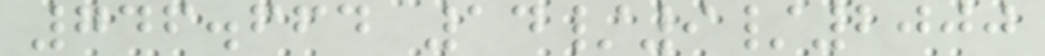746.664 14/9/2000
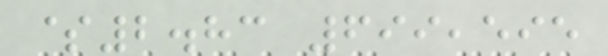$2.83 699,595
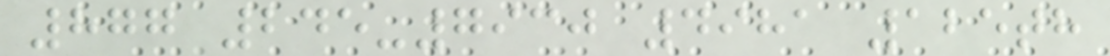877 245-7930 4981 125th
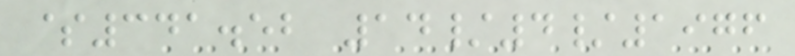$341.52 14/4/1976
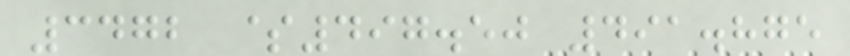3472 $497.50 491.875
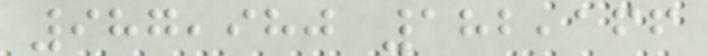987,980 182,166
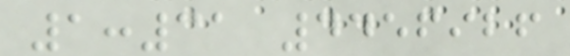1:31 4456926
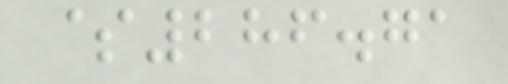$286.71
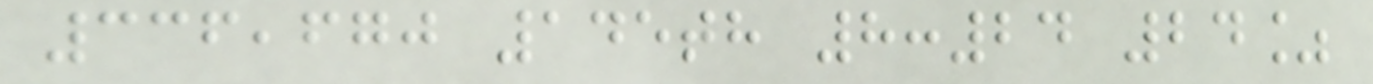336,670 145th 8:24 24%
